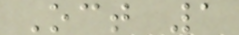Oct 1
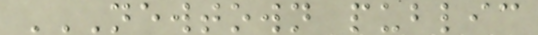NEWTOWN PUBLIC
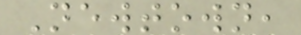Newtown,
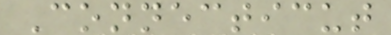Connecticut
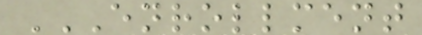ENROLLMENT
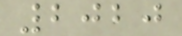2020
